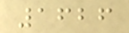1626
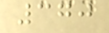370
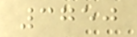3750
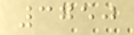3750
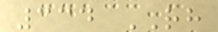334 RH
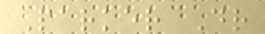Parker Dr
